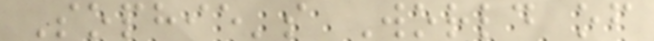Sophie's World of
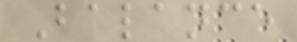Balance
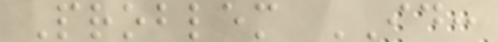Problem ID:
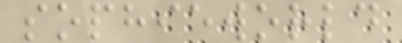sophieworld
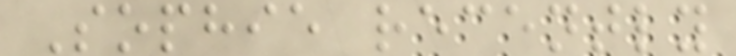Sophie recently
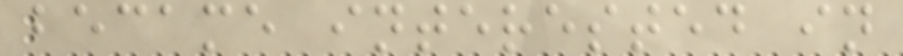became interested in
